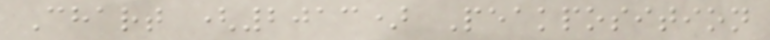Chart (2013) Peakposition
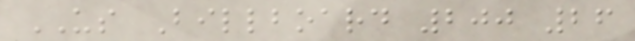US Billboard 200 26
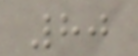80
